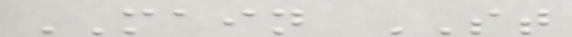MAIN ST
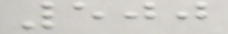500
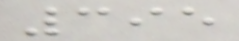395
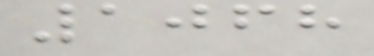1068
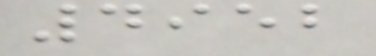4952
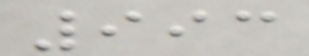993
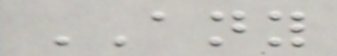ANY
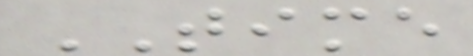TIME
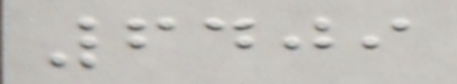6409
